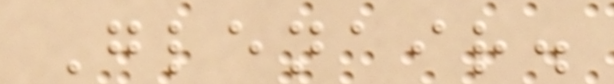Glenair.
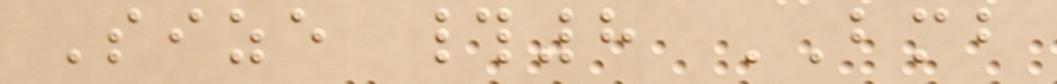Size #8 BMB
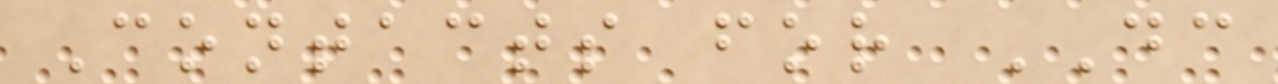Contacts for DC
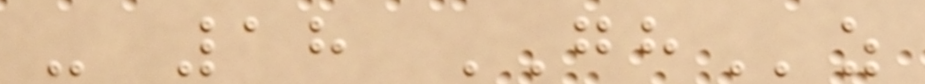- 18 GHz
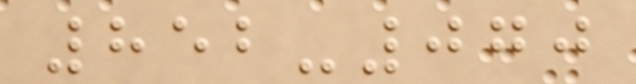852-070
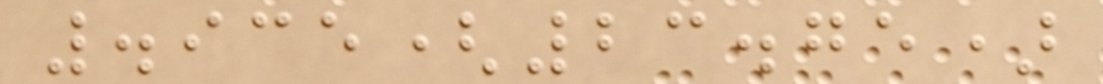.935(23.75)
